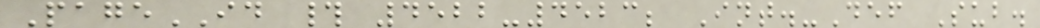PageID # 4522-4523; Int.-Def Sub.
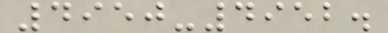4950-4952.
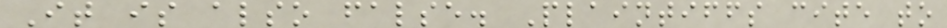It is also false. Plaintiffs cite to
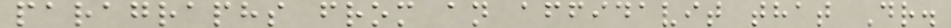paragraphs from an affidavit that Dr.
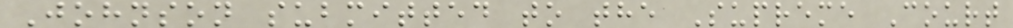Johnson submitted to the Supreme Court
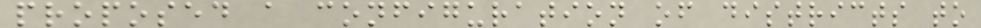proposed a configuration of districts to
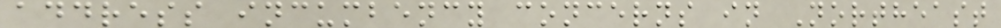address incumbency concerns in Northeast
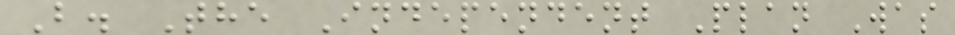B. The Independent Plan Was
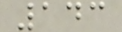143
